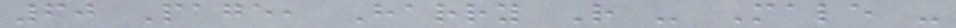60 Page, Harry R - Male -
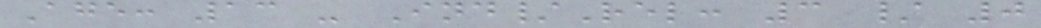Age: 13 - Ind/Rel: 3 / 0
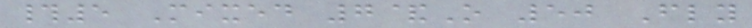#5 Mixed 7&O 50 Fly
